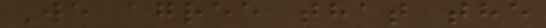We agree that the
